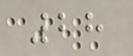28
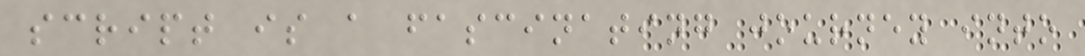script is a fascinating journey into
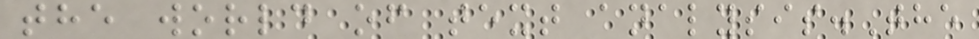the world of text analysis.The
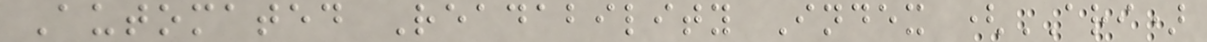Automated Readability Index (ARI)
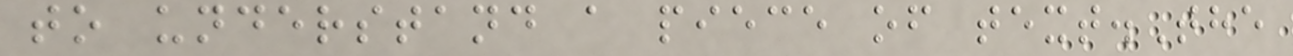to understand a piece of text.The
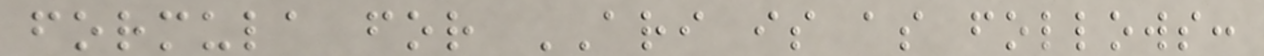formula for ARI is as follows:
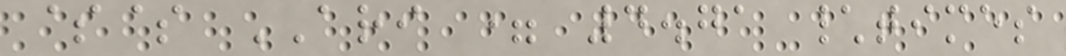$$ ARI = 4.71 \times
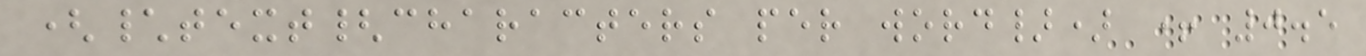(\text{characters per word}) + 0.5
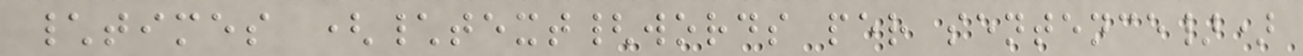\times (\text{words per sentence})
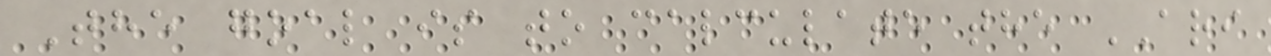The goal is to calculate the ARI
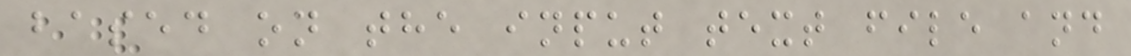based on the input text file and
